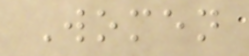Women
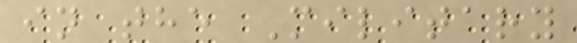in the Military
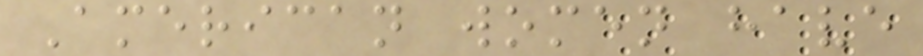American women have
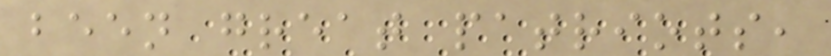been great patriots,
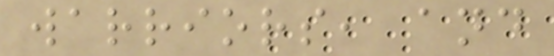warriors, and
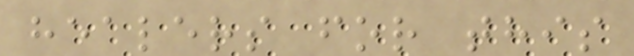healers for this
